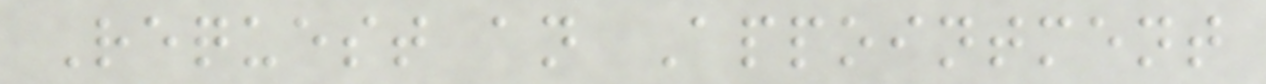Request an Appointment
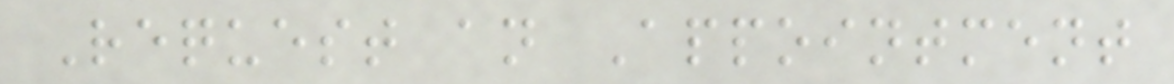Request an Appointment
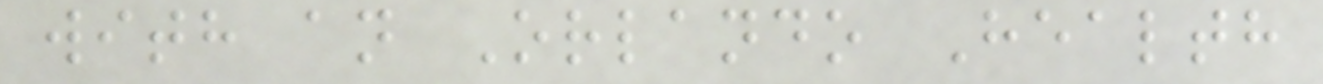with an Orlando Health
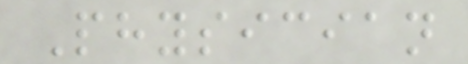Physician
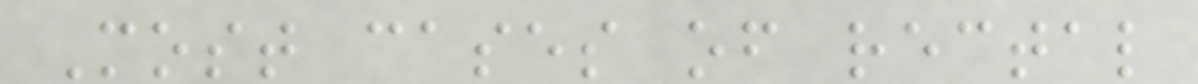Most cases of rectal
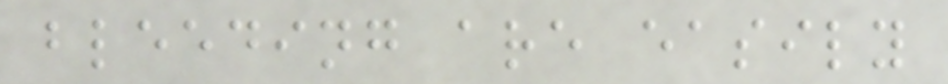bleeding are easily
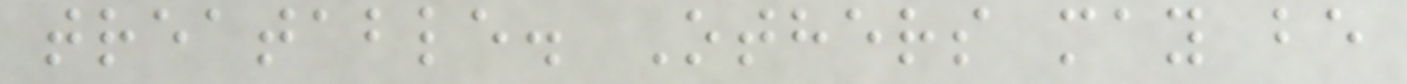treatable. Others may be
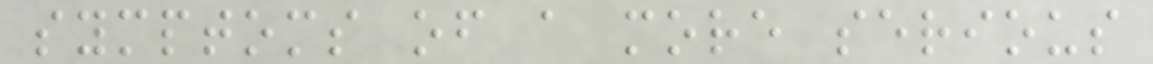symptoms of a more serious
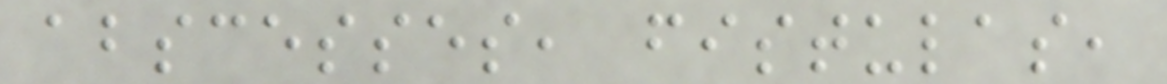abscesses, fistulas,
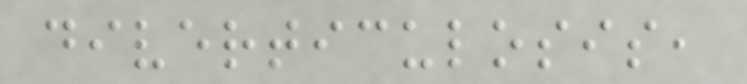diverticulosis,
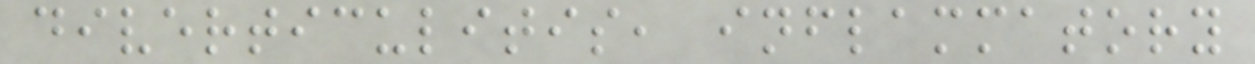diverticulitis, inflammatory
